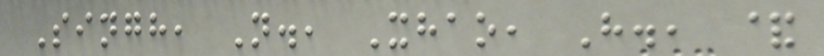Singh, N., Xhao, H., &
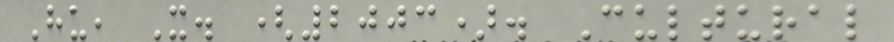Hu, X. (2003). Cultural
